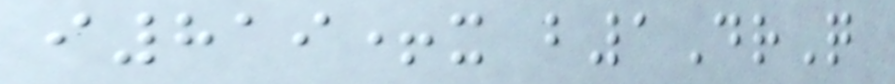i819+x b1DrQ
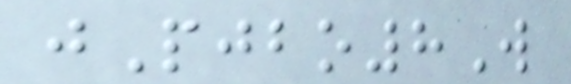jPjbo8W
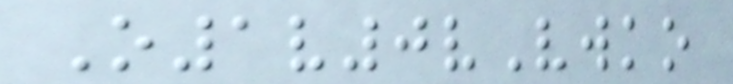O1v0vVwko
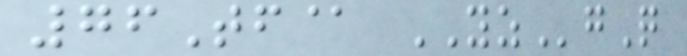76Tf@ YZgQ
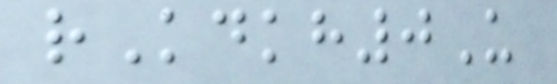rKdkh0U
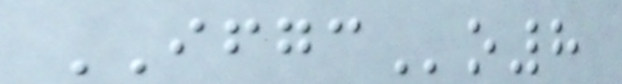IFGCo8
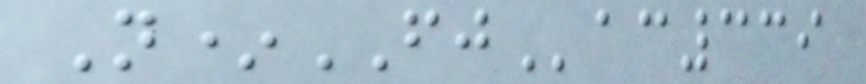N*FJac339
